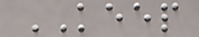KEEP
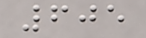605
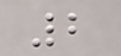2
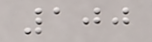100
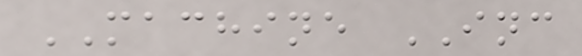MACHINE INC
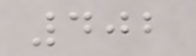402
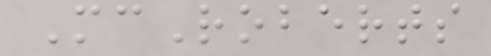McRoberts
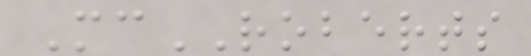McROBERTS
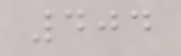404
